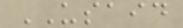USAID
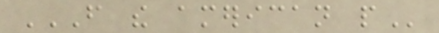FROM THE AMERICAN PEOPLE
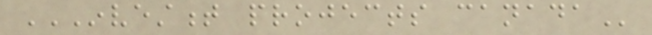INVESTMENT PROJECTS CANADA
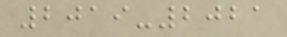2019-2021
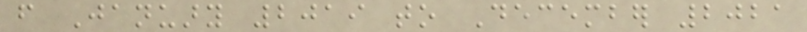from January 2019 to December 2021
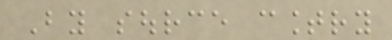By source country
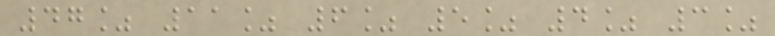47% 11% 6% 5% 4% 3%
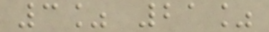3% 21%
